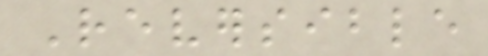Reversible
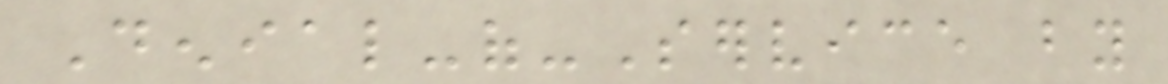Denial-of-Service by
